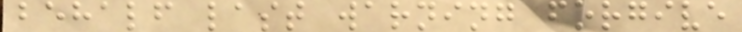behalf last warning forgive
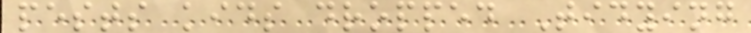pests kids dropped Tidying
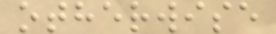otherwise
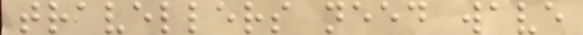travellers need wave
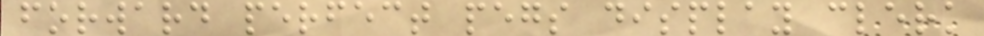forward perfect pegs display clerk
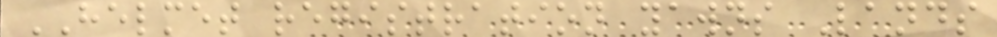HELMET registration yawns Lands
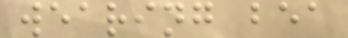wearing bea
